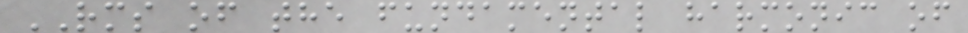RMS of the fundamental harmonic of
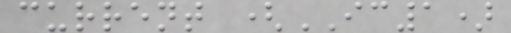current (IC1)
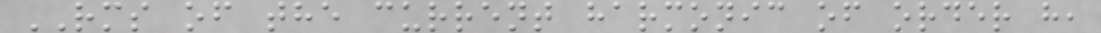RMS of the current harmonic of order h,
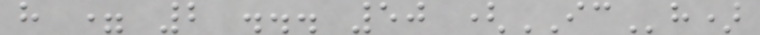h = 2 ... 50 (ICh)
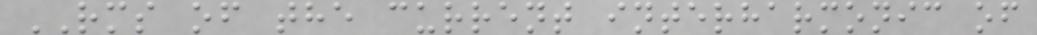RMS of the current interharmonic of
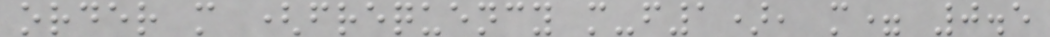order m (frequency m-f1), m= 0.5
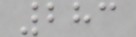283
